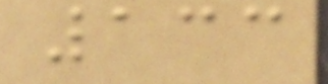133
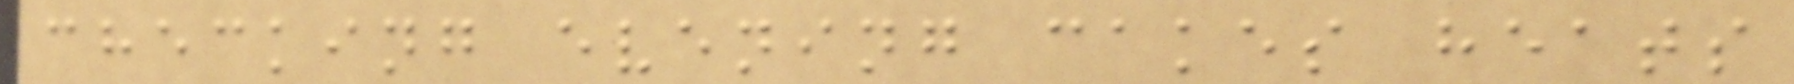checking evening cakes heats
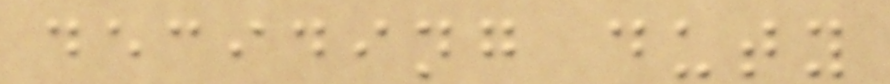deciding duty
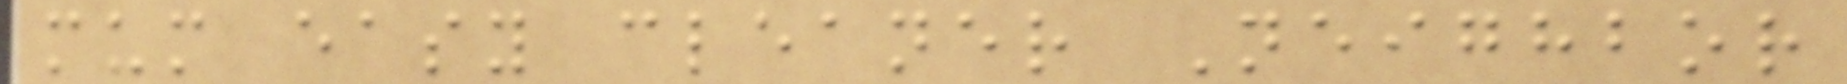mum easy cleaner Neighbor
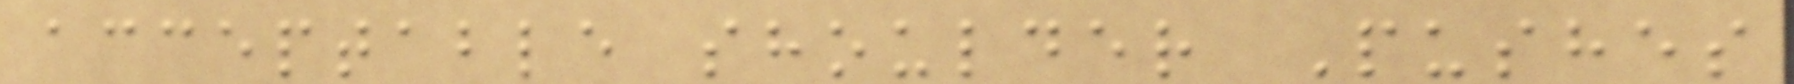acceptable shoulder Pushes
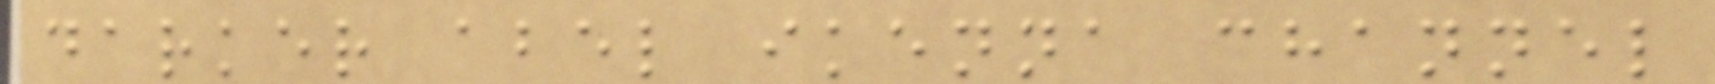darker abel ikenna channel
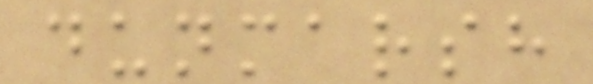dunmarsh
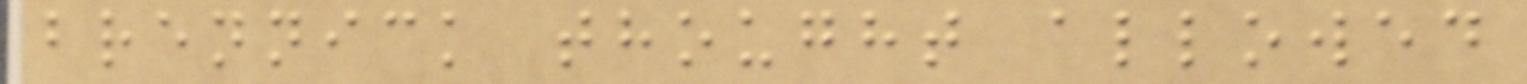brennick thought allowed
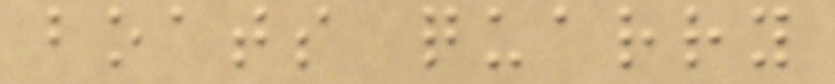boats quarry
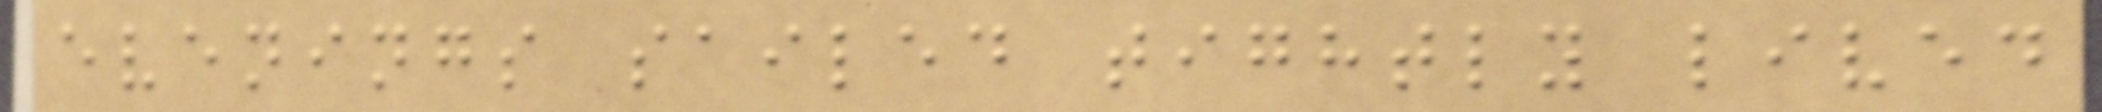evenings sailed tightly lived
